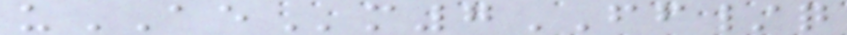uAEm7FF/q
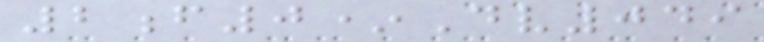2f0*Dv049
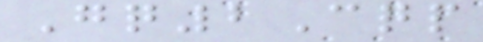Gq2Cqp
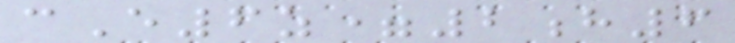cE6z=2h6
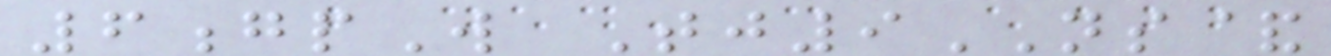6gpW Tj9NS&
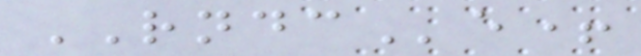RNDCe+
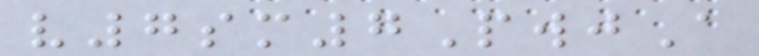v7sm7PwjA
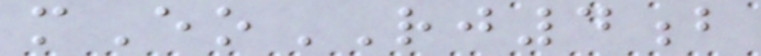mEoRJ4b
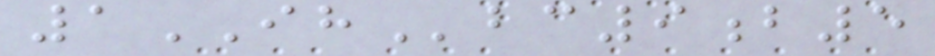1IHbc9b5
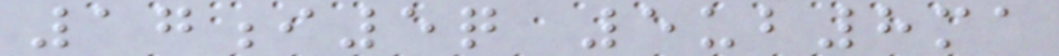17i5q 5ub8ma
